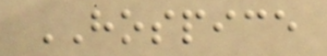HOSPICE
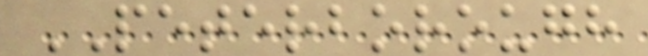PETERBOROUGH
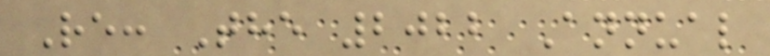Re: The 2022 Annual
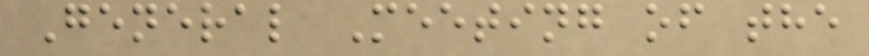General Meeting of the
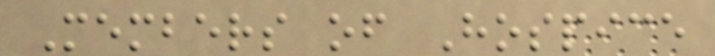Members of Hospice
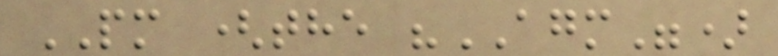PM (the "AGM")
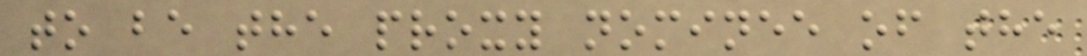to be the proxy nominee of the
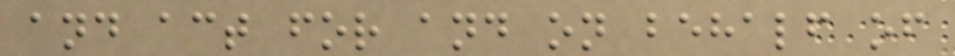and act for and on behalf of
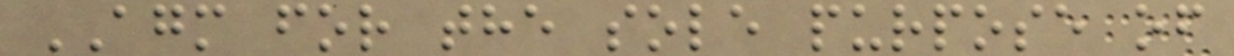AGM for the sole purpose of
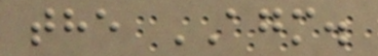the AGM.
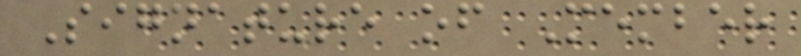Signature of Member
